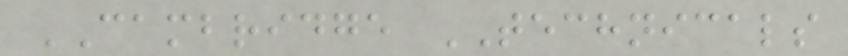CAMBRIDGE TECHNICALS
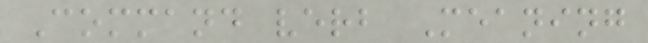Command verb Meaning
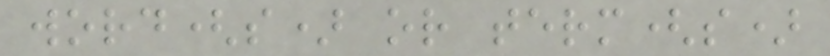word(s) or term(s)
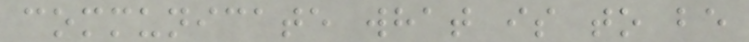communicate what is to be
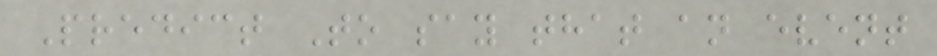Predict To say that an event
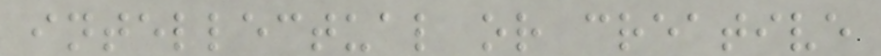intellectual or creative
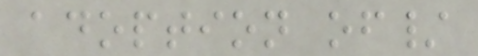adoption of/
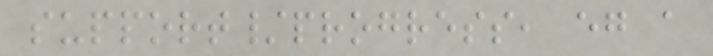support/progress, eg a
